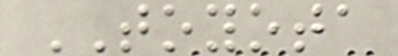TOYOTA
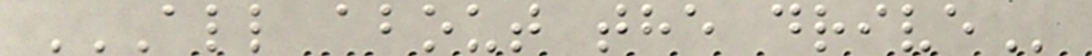ALL ABOUT THE DRIVE
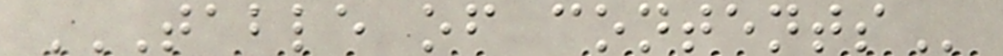TABLE OF CONTENTS
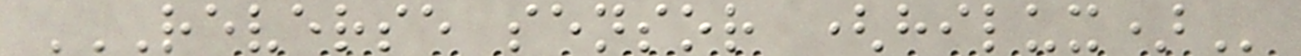REVERSE SENSOR (HILUX)
